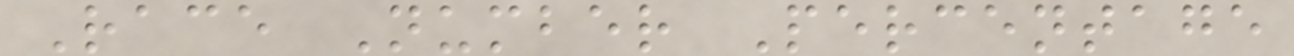Race Number Percentage
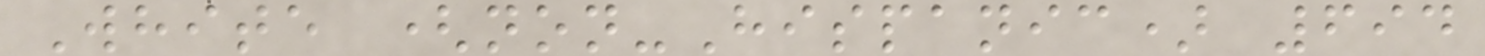White (non-Hispanic) 694
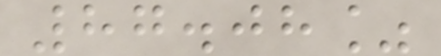87.08%
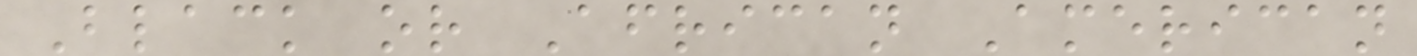Black or African American
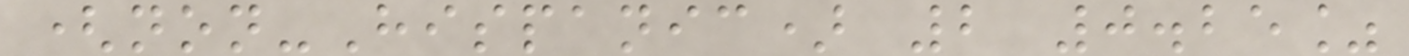(non-Hispanic) 2 0.25%
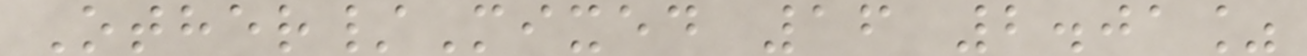Other/Mixed 16 2.01%
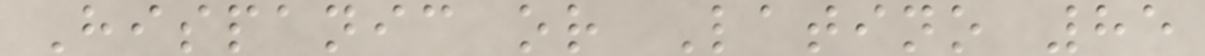Hispanic or Latino 85
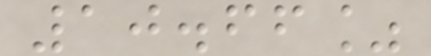10.66%
